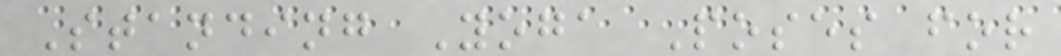Standing Yoga Poses for
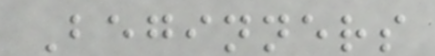Beginners
